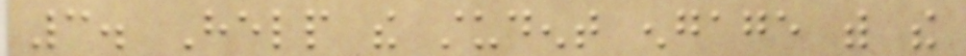3. Help the student engage with the
